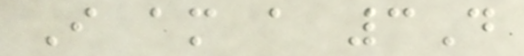I am a 3D
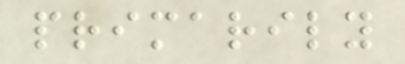primarily
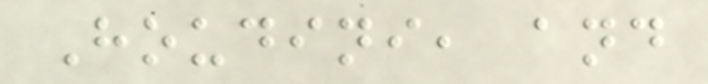Houdini, and
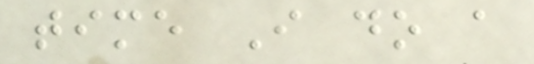time I do a
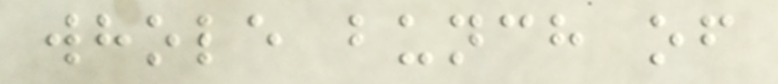whole bunch of
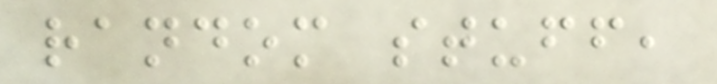random stuff,
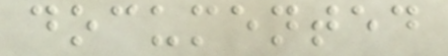documented
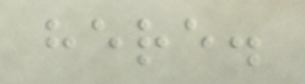here.
